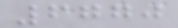6770
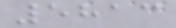5813
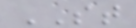ST
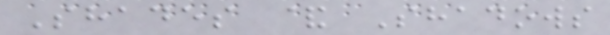Shades & Shadows
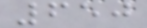650
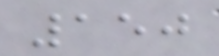150
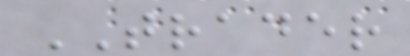TRADER
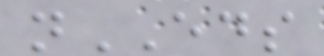nEDS
